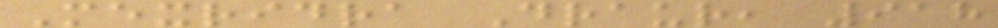Mexridra Draur, 918
